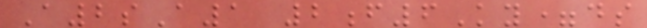A2sA1 2f6Ky=ds
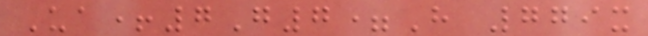Ua+7G7=H 779x
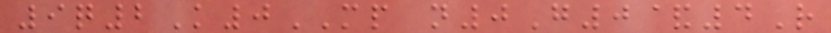9q2K0MP n0G0&4R
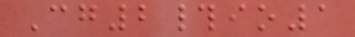Cg2#io1
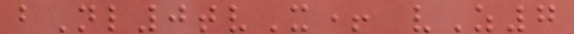bNl0tvX+ vZ7
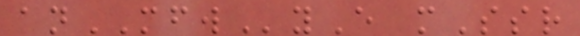anMFWyE mSsr
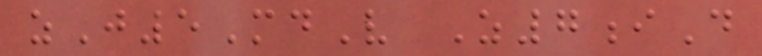zJ5MdV Z7iD
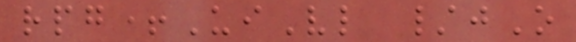rpg+UiVl /jO
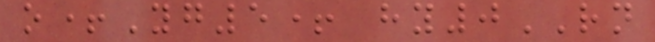o+Yg5+ hy0RN
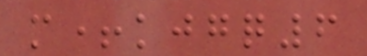m+kjgq6
